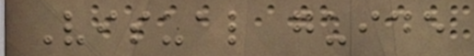Visual guide
